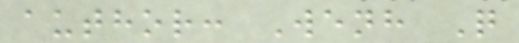author: Wenh Q
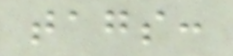tags:
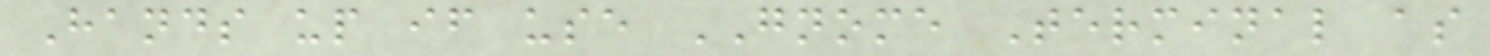Hands up if use GNOME Terminal as
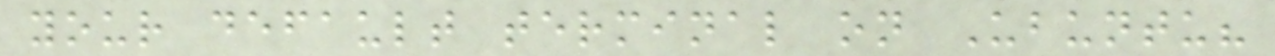your default terminal on Ubuntu?
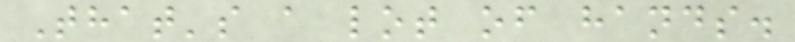That's a lot of hands.
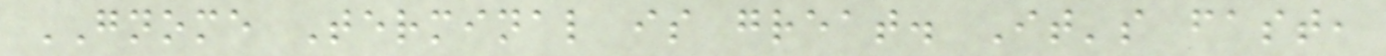GNOME Terminal is great. It's fast,
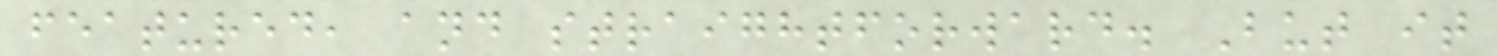featured, and straightforward. But it
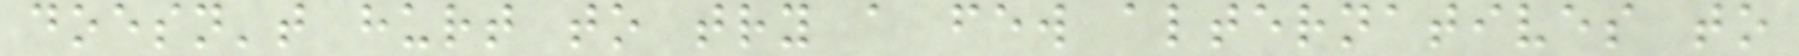doesn't hurt to try a few alternatives to
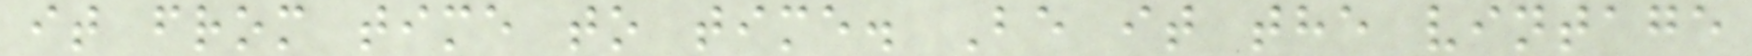it from time to time. Be it the vintage
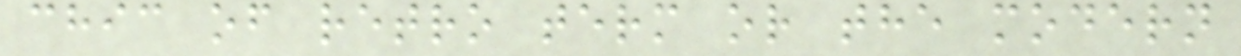chic of retro term or the modern
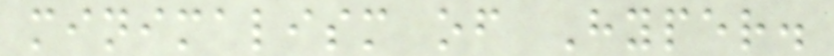minimalism of Hyper.
